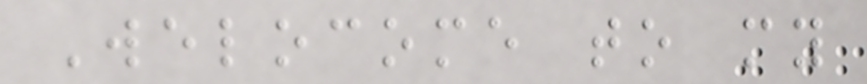Welocome to my
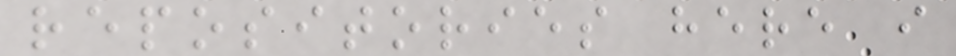repositories here i
